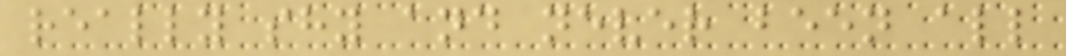really shy and never been all
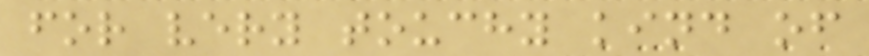for very touchy kind of
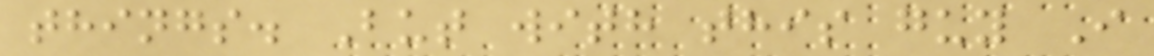things. But with this guy I
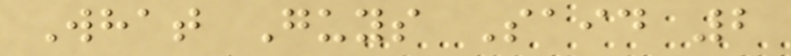What Guys Said 2
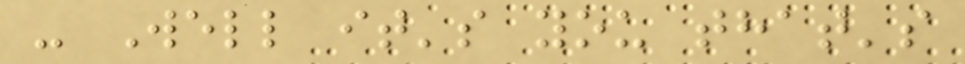- Well it's you that's
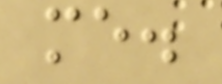me.
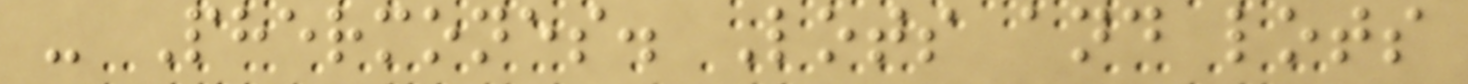- Phermones. Lots and lots
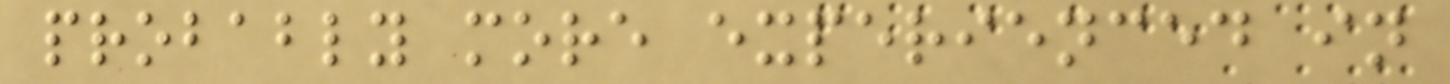probably more experienced in
